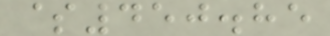$450.85
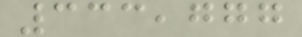333,777
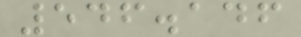546.146
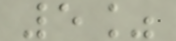5%
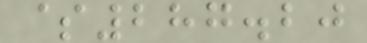$287.20
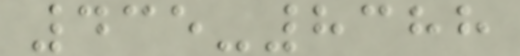435-8388
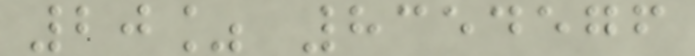20% 8354576
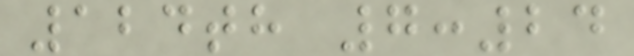124th 7:24
